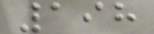198
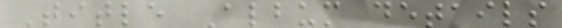Title Album details
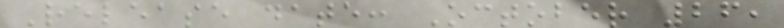Release date: October 26,
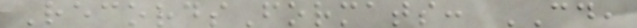RecordsFormats: CD,
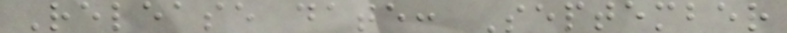Release date: September
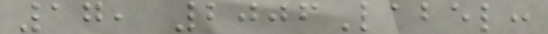17, 2006Label:
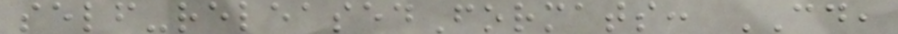self-releasedFormats: CD,
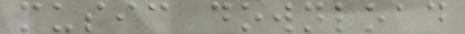music download
